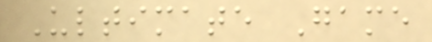Ultimate Game
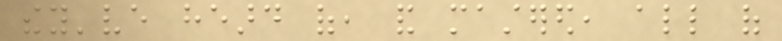they've heard of, and mastered, all of
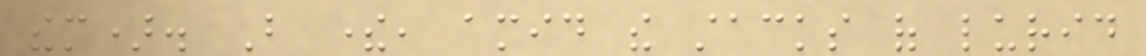them). But there, amid the stacks of lurid
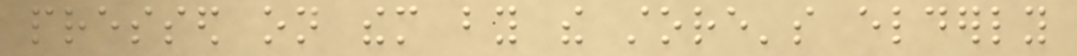pressed on them by the store's elderly
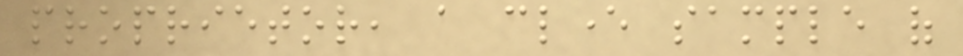proprietor, a clever sample of
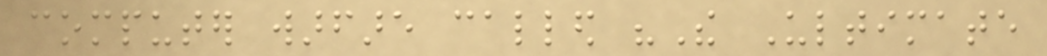computer warfare called "The Ultimate
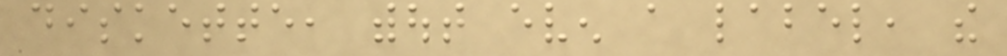diskette, without even a label, the
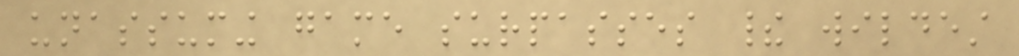unassuming game surpasses their wildest
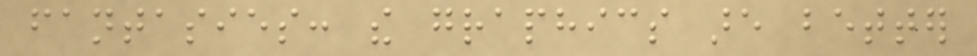fantasies: the graphics are better
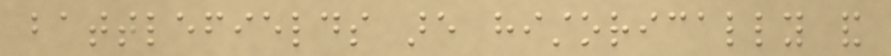battlefields are historically and
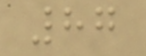87
